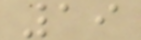19
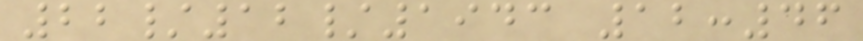22/12/1943 12:46
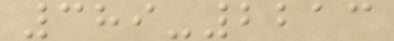389-2213
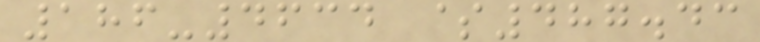186-4634 $487.43
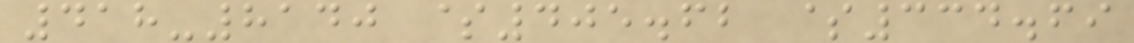418-8140 $405.62 $334.69
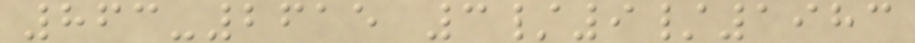863-2615 3/9/1983
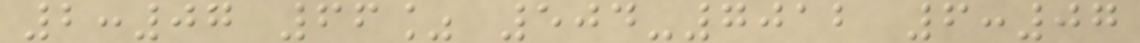2:07 66% 504-7012 6:07
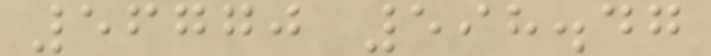56770 598.47
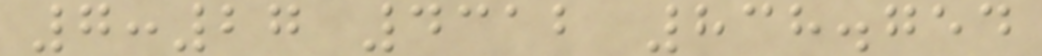7:27 4312 838.754
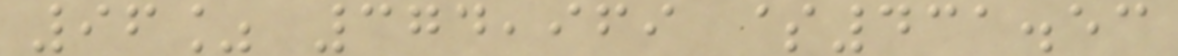96% 374,969 $431.53
